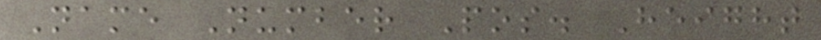Name Number Pos. Height
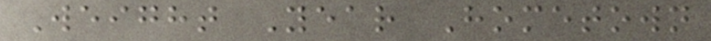Weight Year Hometown
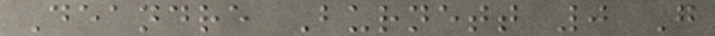Deandre Burnett 0 G
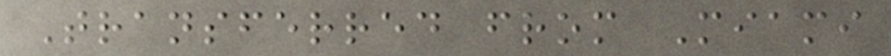Transferred from Miami
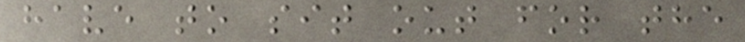have to sit out for the
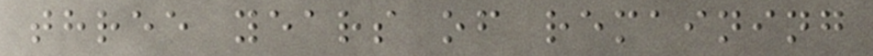three years of remaining
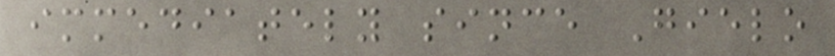immediately since Gielo
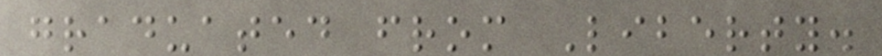graduated from Liberty.
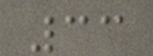33
